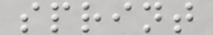sprint
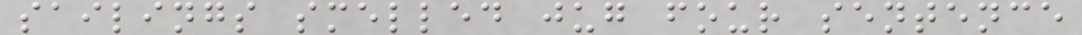sailings smelled jug four sentence
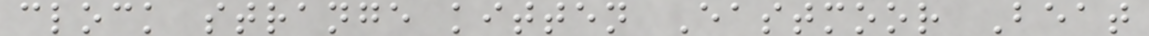clock strange kitten Eastmoor Beat
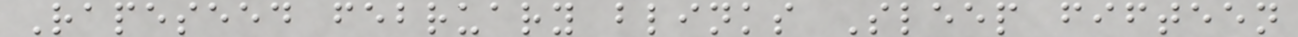Rapeseed february blinks Sleep fifteen
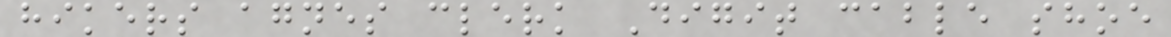hikers agnes clerk Digit cable shoe
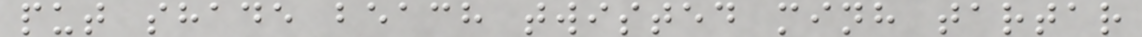put shade beach twisted minh tartar
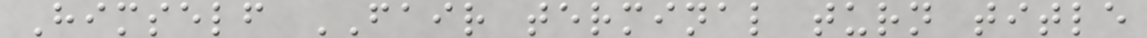Himself FAIR terminal turn title
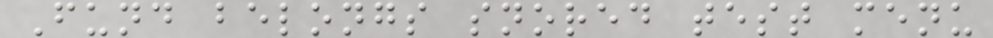Fund belongs snored test menu
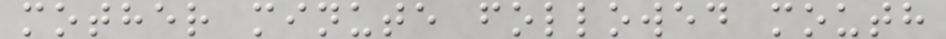mother minute followed mouth
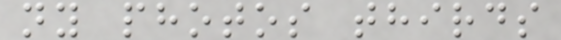ny photos thirds
